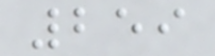259
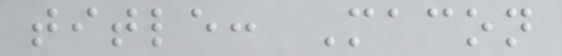title: Macon
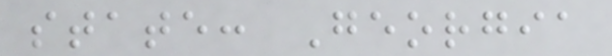state: Georgia
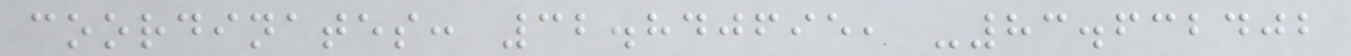coordinates: 32.840695, -83.632402
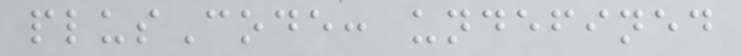plusCode: undefined
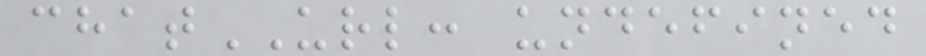chatURL: undefined
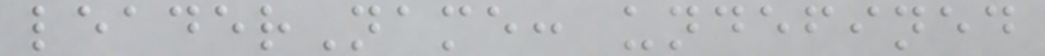leaderName: undefined
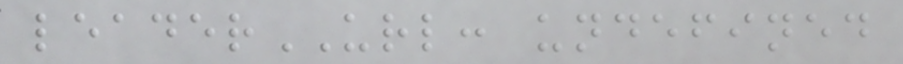leaderURL: undefined
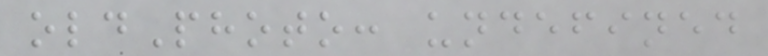oldPhoto: undefined
